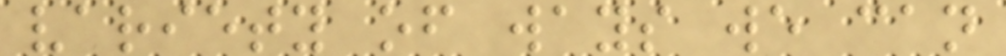variety of ways we can
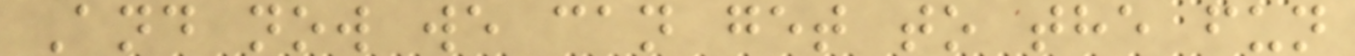And now we can get to the fun
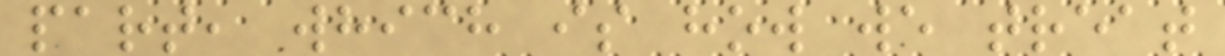part, which is how we treat
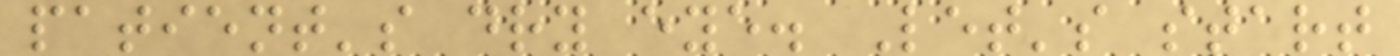patient's dry eye. Let's start
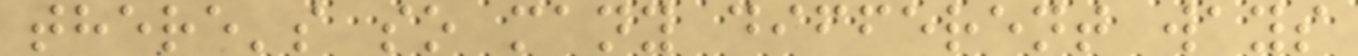there's so many different ways
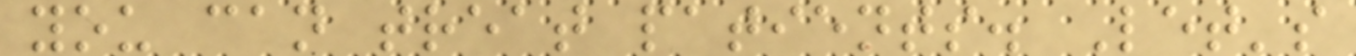you can treat patients. Let's
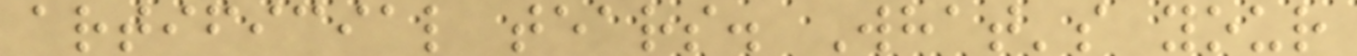artificial tears. What's your
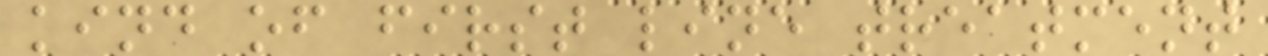kind of first line treatment
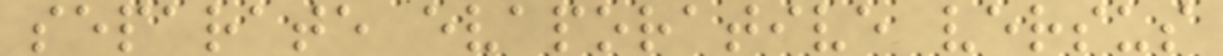separate evaporative versus
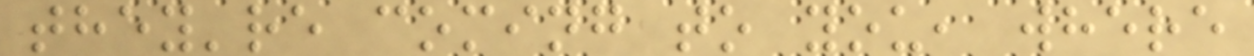they're coming to you, where
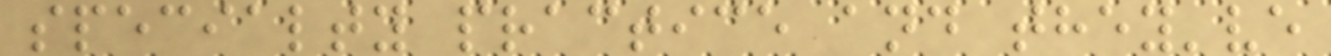specialty practice and they've
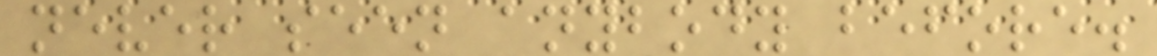never seen anybody before.
